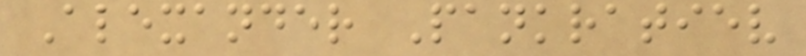Alexander Pankratiev
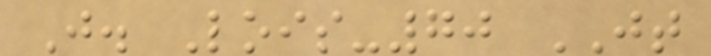J. Lois-70 JT
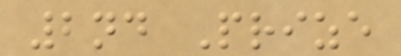2nd Prize
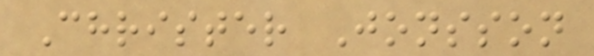Christer Jonsson
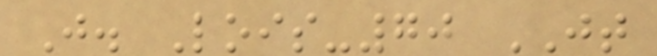J. Lois-70 JT
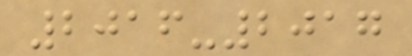2016-2017
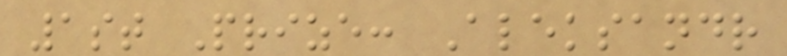1st Prize: Aleksandr
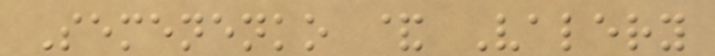Semenenko & Valery
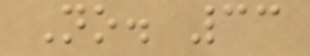No. 33
